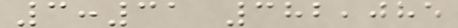3:31 382,085
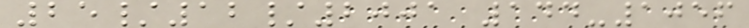25/12/2001 144-1056
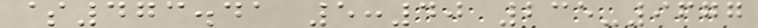$473.41 5:40 235-9677
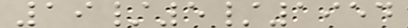19/5/1954
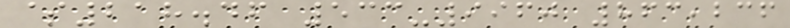$218.46 533-9960 863,236
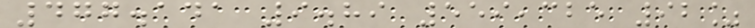477.141 9.89 559,325 92%
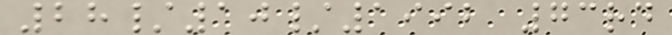28/10/1992 73rd
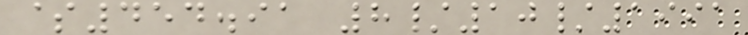$454.91 8/10/1991
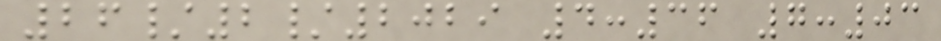26/2/2029 4:36 7:03
